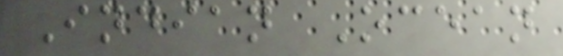Indian Ocean
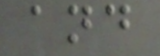and
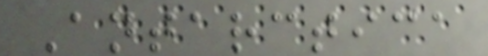Antarctica
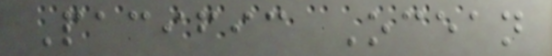Pacific Ocean
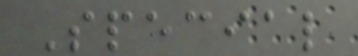Special
